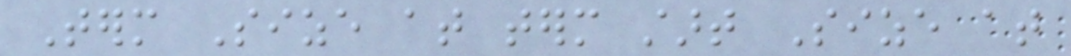Term Size at term start Size at
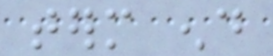term end
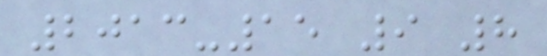2013-15 9 8
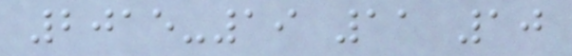2015-19 11 10
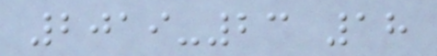2019-23 18
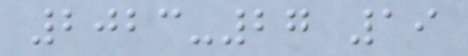2023-27 19
